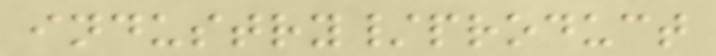industry/product
